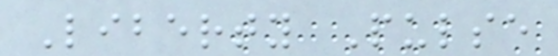Liberty Pulse
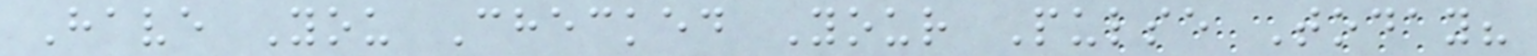Have You Checked Your Pulse Today?
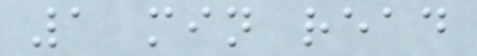1 min read
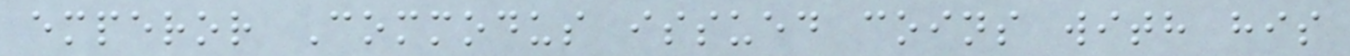emperor Commodus issued coins with his
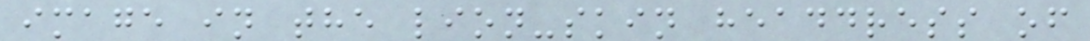image in the lion-skin headdress of
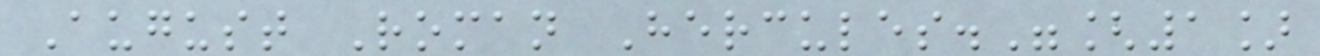August Roman Hercules."[1]
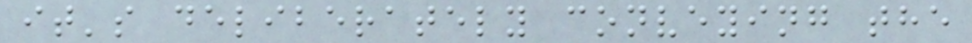it's deliberately conveying the
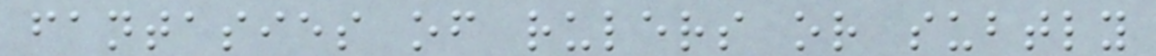fantasies of rulers or subtly
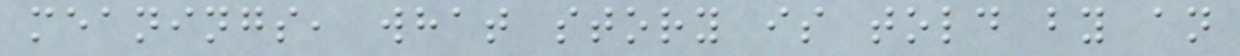meanings, what story is told by an
